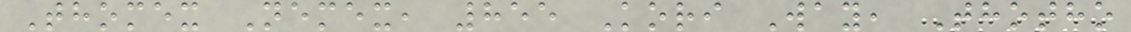Thomex Nemex, 855 Kori Way, Thotho
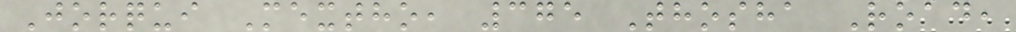Jorqui Mextho, 375 Thosha Road,
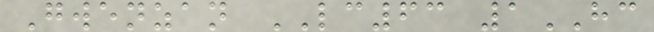Gwenzan LC63 1HC
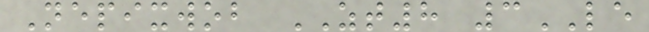Nepixwob ZT8 3LE
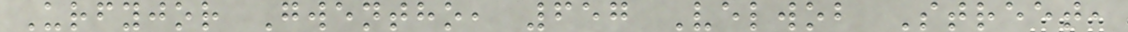Urfyjor Gwentho, 657 Velwob Street,
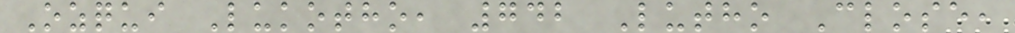Ozqui Lukotho, 742 Lutho Close,
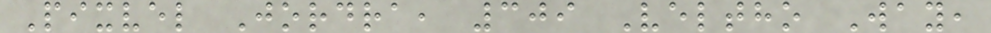Pixvel Jordra, 309 Veltho Way,
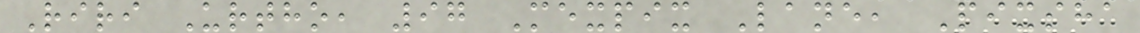Riri Urtho, 97 Mexpix Lane, Pixsha
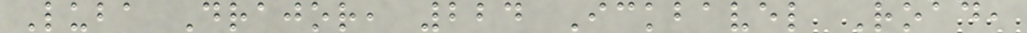Luba Drajor, 224 Ickbavel Road,
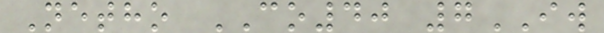Netho CO40 7IW
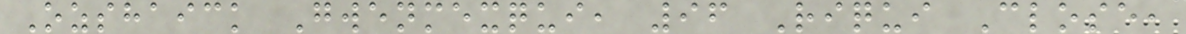Ozshaick Gwenmexqui, 96 Riqui Close,
